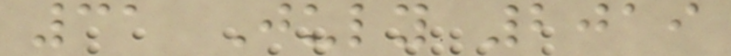31 July 2019
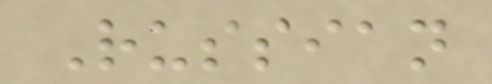Russian
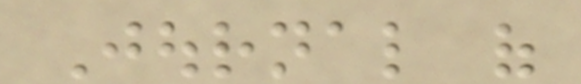Journal of
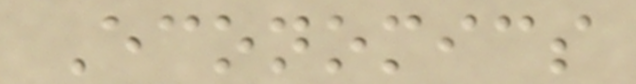Economics
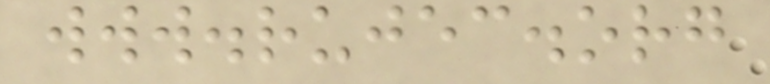www.rujec.org
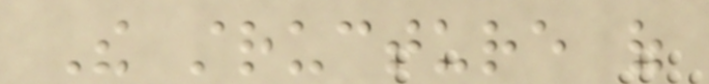The structure of
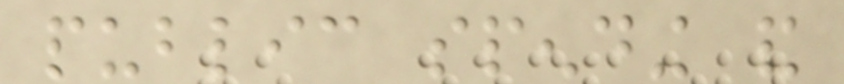public spending and
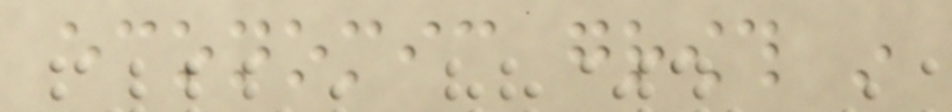economic growth in
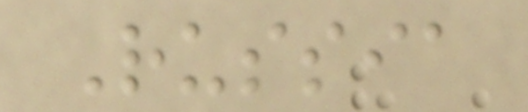Russia
